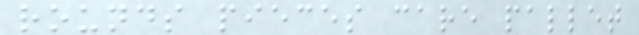rounds pieces care pallet
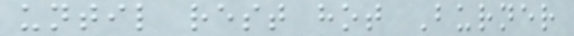until rest hot Burner
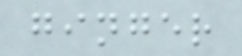ginger
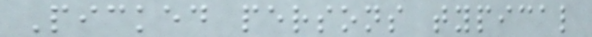Picked persons typical
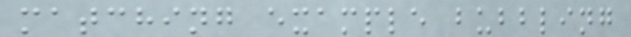matching example bubbling
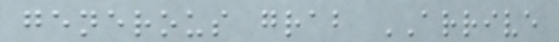generous grab ARRIVE
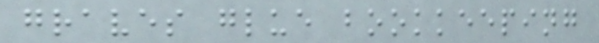graves glue bookkeeping
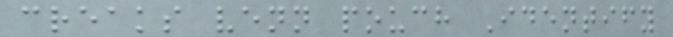creaks venn pouch Identify
